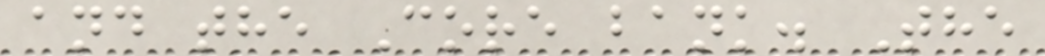and the Core bank. The
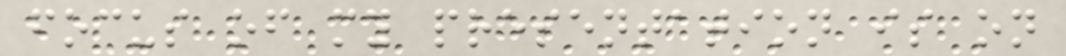focus of my presentation is on
